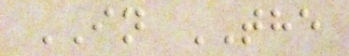IN THE
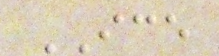ICE
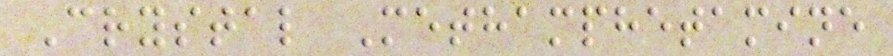Crystal Methamphetamine
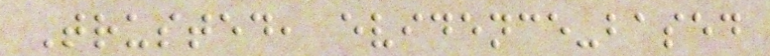Trusted, evidence-based
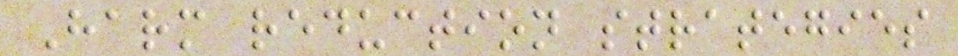Harm reduction strategies
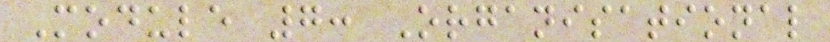Module 7: Organisational
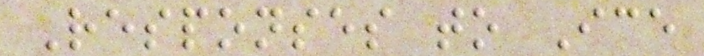Responses to Ice
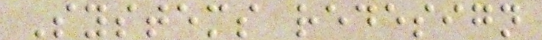Systems redesign
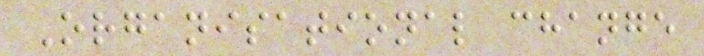Organisational change
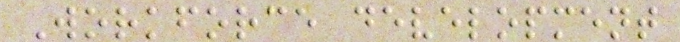Workforce development
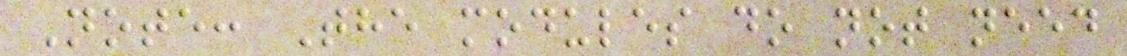Note: The modules do not need
